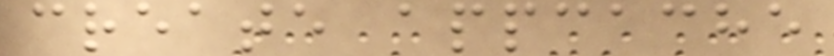create appcache
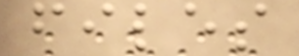files
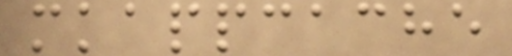mkappcache
